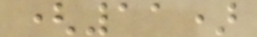(11)
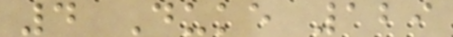4 Duke 129
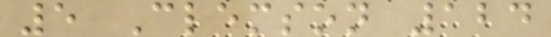5 Clemson 124
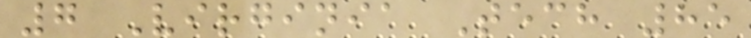7 Virginia Tech 85
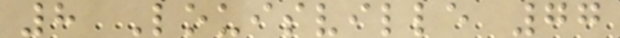8 Louisville 77
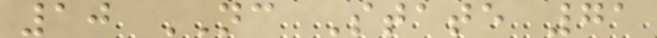10 NC State 71
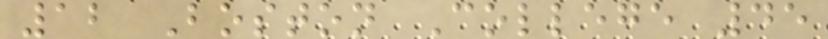12 Boston College 45
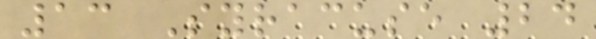13 Syracuse 24
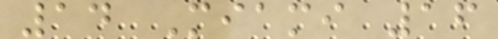14 Miami 16
